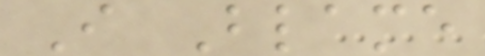I Blame
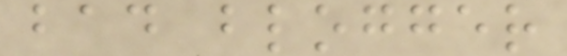bad blogger
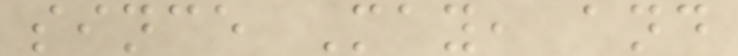since May, and
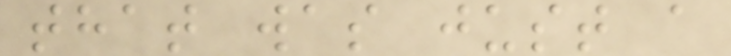that was just a
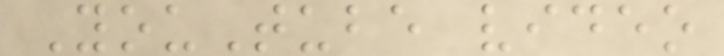YouTube video
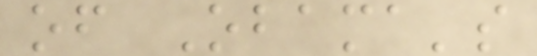of Obama's
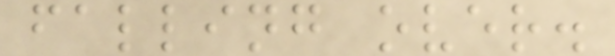falling over.
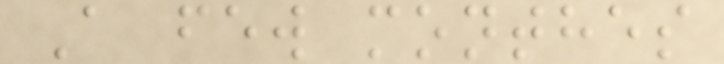A few monthes
